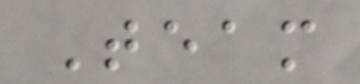Team
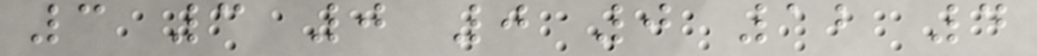3 3 0 0 0 12 4
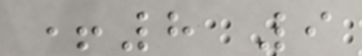+8 9
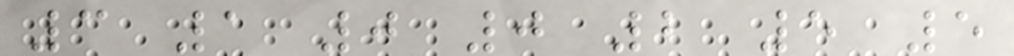3 1 0 0 2 5 5
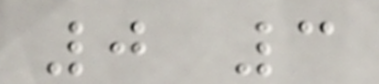0 3
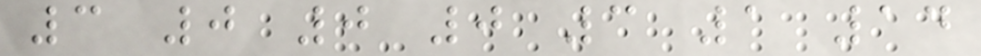3 0 0 0 3 1 14
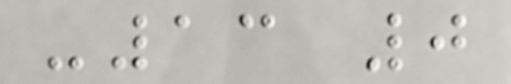-13 0
